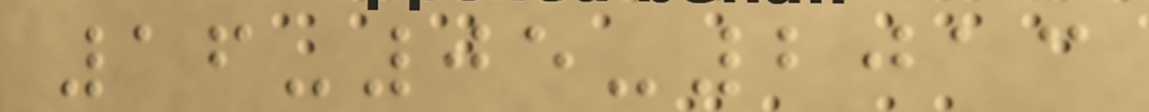16-05-2013
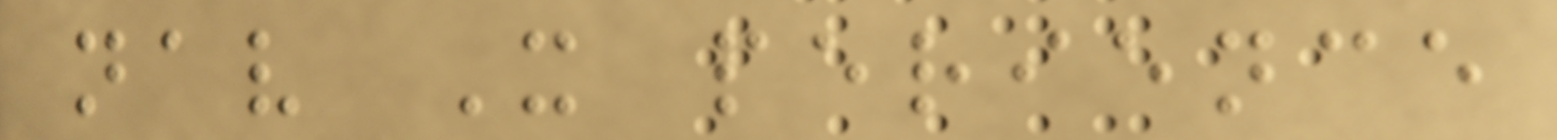nav X perience
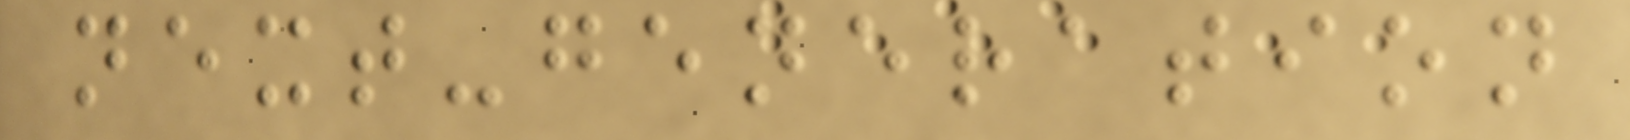next-generation
